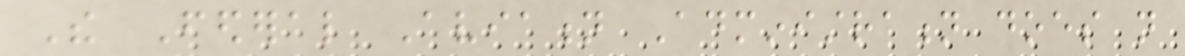The Federal Aviation Administration does not
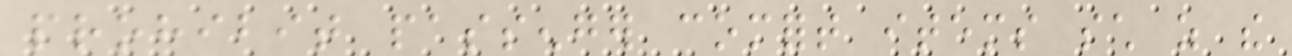prohibit passenger comfort items such as the
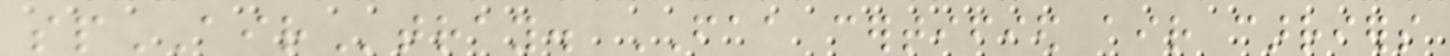spAIRtray. FAA certified air carriers
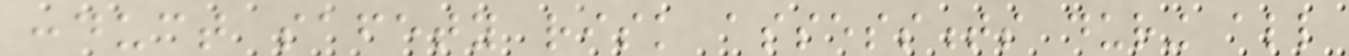conduct safety risk assessments during all
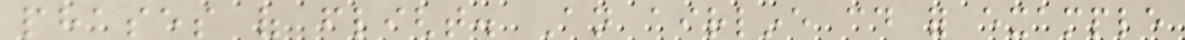phases of flight. An airline could for example
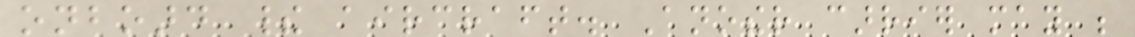onboard their aircraft. Another carrier may be
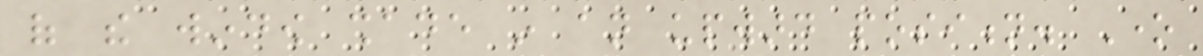of the window shade in an upward position. One
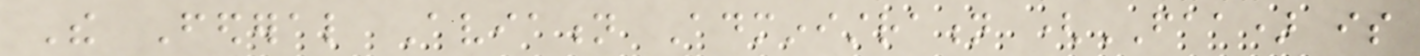The Federal Aviation Administration (FAA) is
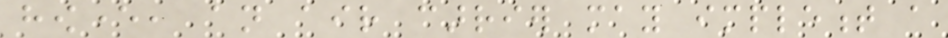however, an air carrier may implement a
